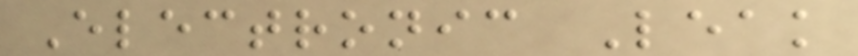Electronic Leak
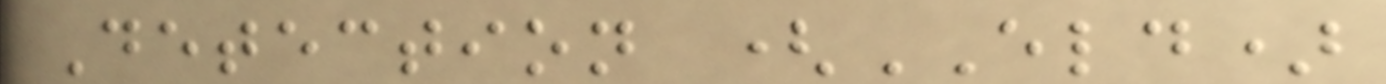Detection (ELD)
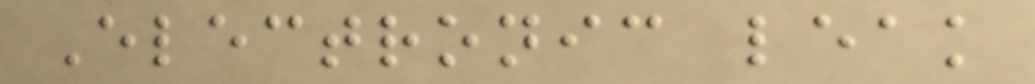Electronic leak
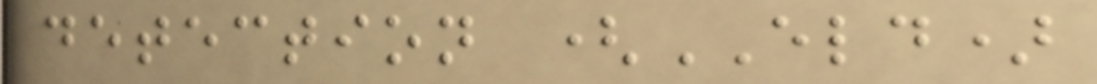detection (ELD)
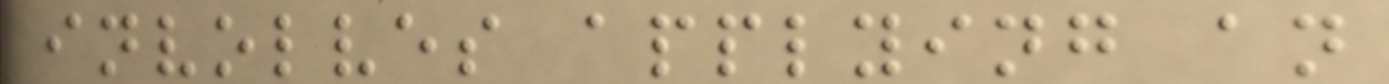involves applying an
